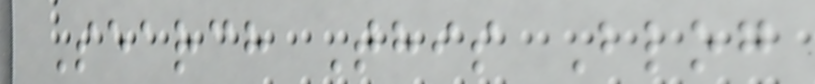Search This Blog
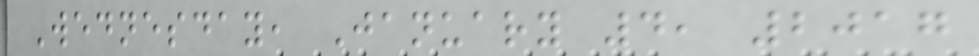Wednesday, January 4, 2017
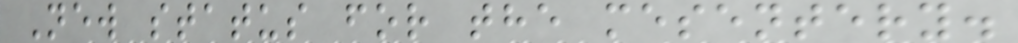New status for the mesentery.
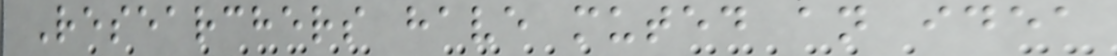Researchers have muted an idea
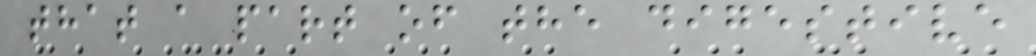that a part of the digestive
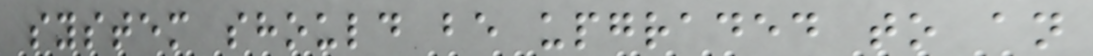system should be upgraded to an
